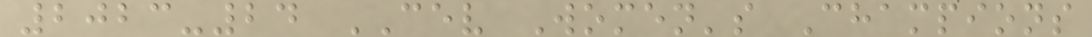2023-24 CEV Women's Champions
